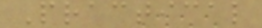Practical
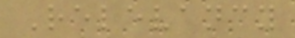Relevancy
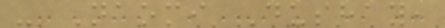- Naomi Dushay,
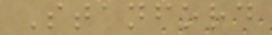Stanford
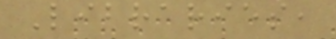Libraries,
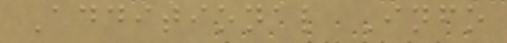Additional Info
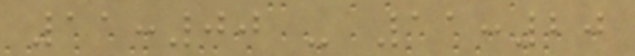11:00 - 11:20
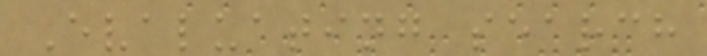Evaluating search
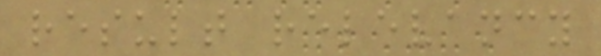result relevancy
